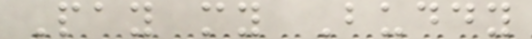Pay my Buddy
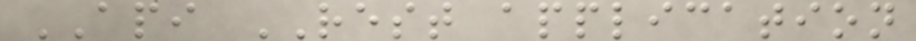API REST application
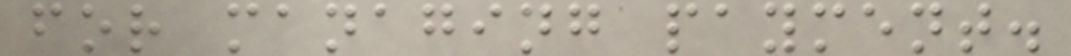for managing payment.
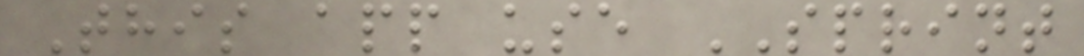This app use SPRINT
